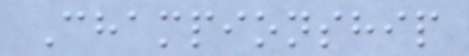Championship
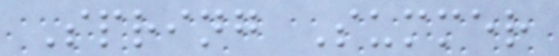Spring Summer
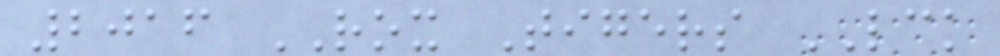2016 ROX Tigers LCK
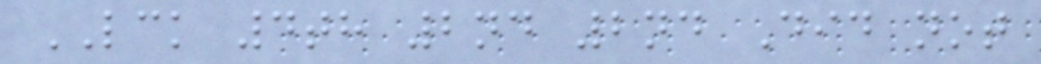LCK 4th 2nd 2nd Did not
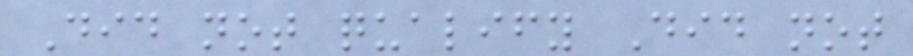Did not qualify Did not
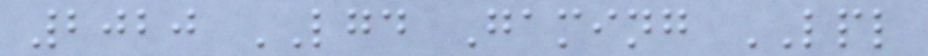2020 LGD Gaming LPL
